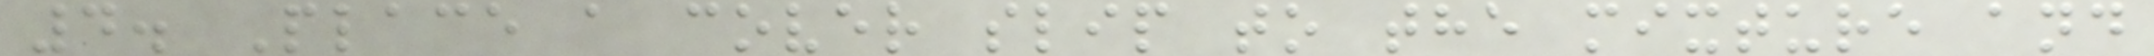4. Place a cover slip to the mixture and
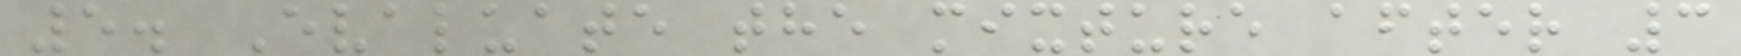5. Evaluate the mixture after 3
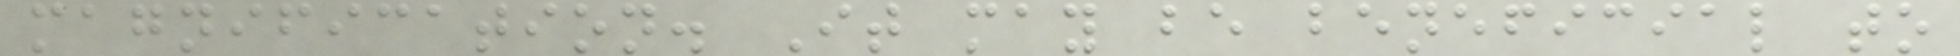magnification. It may be beneficial to
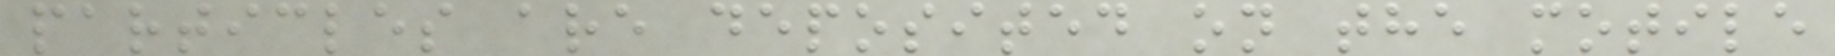particles are deposited on the motile
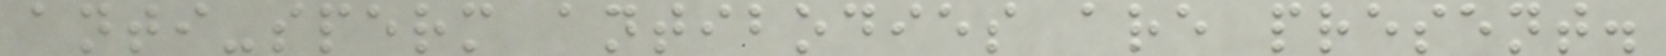anti-sperm antibodies are present.
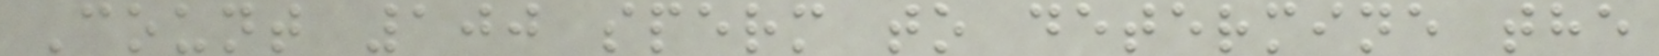Count 100 sperm to determine the
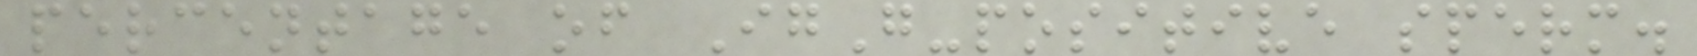percentage of IgG-positive sperm.
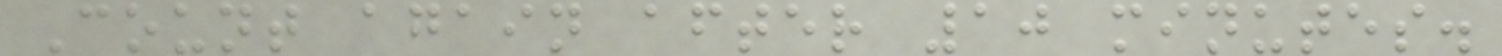Count again after 10 minutes.
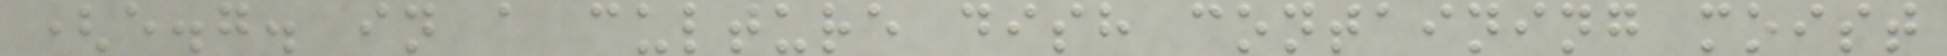(e.g. in a culture dish containing moist
